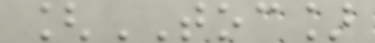[TOC]
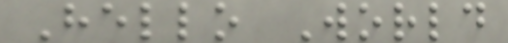Hello World
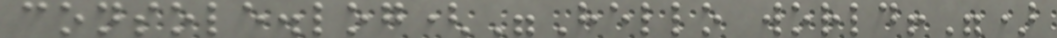console.log("Hello world!")
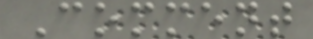Comment
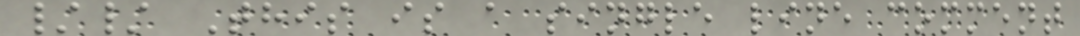// This is a single line comment
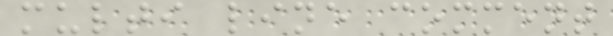multi line comment
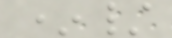*/
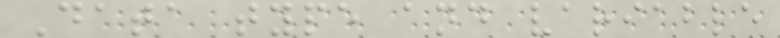Data type and variable
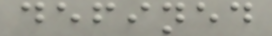defined
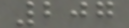207
